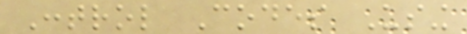Control Codes Using
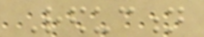Reduction
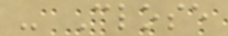- Close
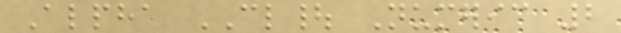Alpha CL| Numeric 2
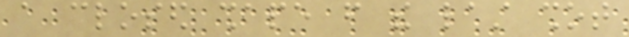a closed shape from the last shot
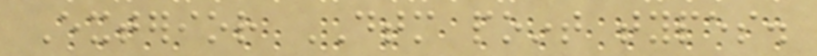Exterior DTM point types.
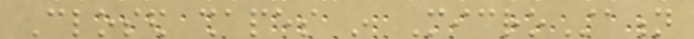Closed shapes in MicroStation
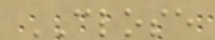CLOSE
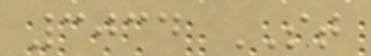3034 ST
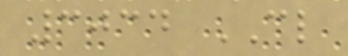3034 CL
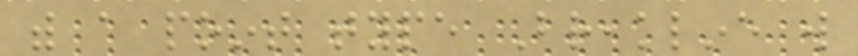with a point type Breakline will
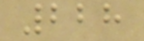228
